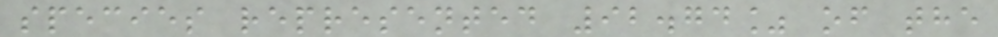species represented 92.74% of the
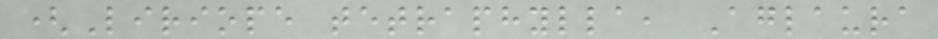(Liriope tetraphylla, Aglaura
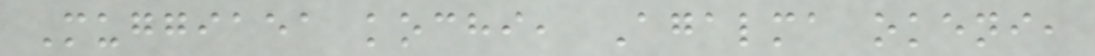Muggiaea kochi, Agalma okeni,
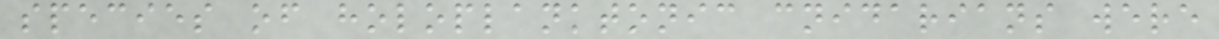species of holoplanktonic cnidarians were
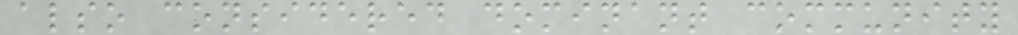also considered dominant community
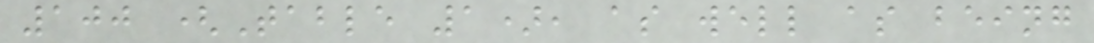100 (Table 1), as well as being
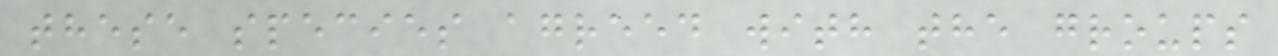these species agreed with the groups
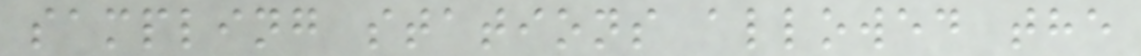sampling stations allowed the
